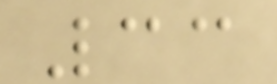33
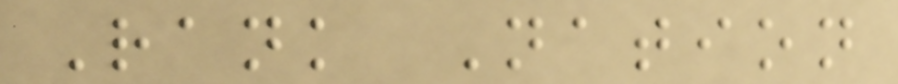Rank Nation
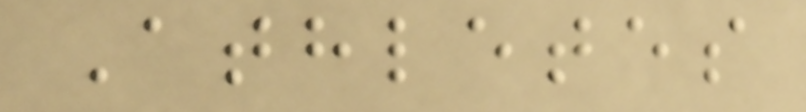Athletes
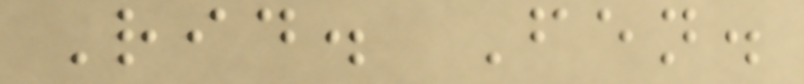Rid. Fen.
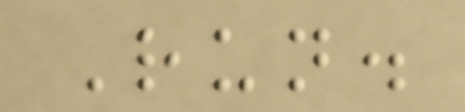Run.
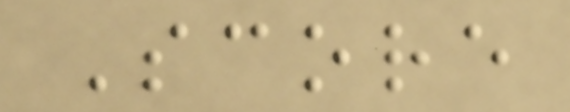Score
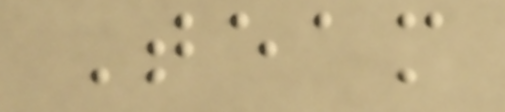Team
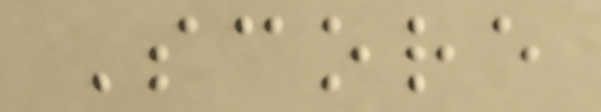Score
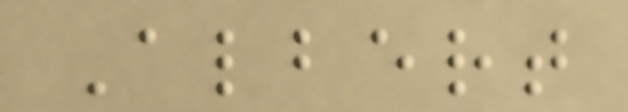Albert
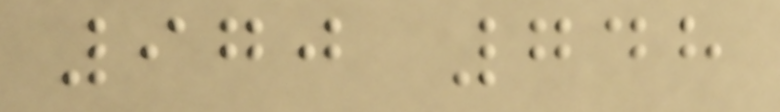970 748
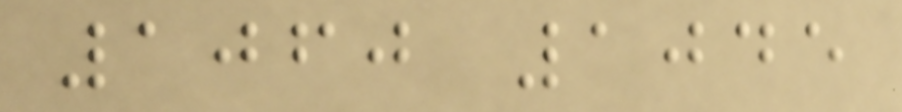1060 1045
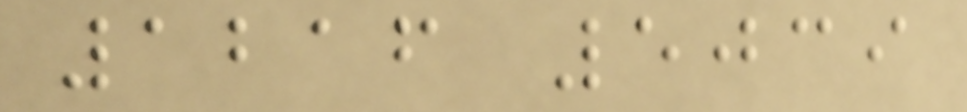1216 5039
